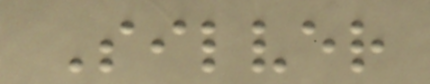Silver
